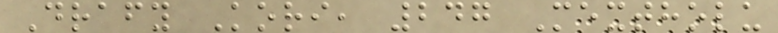Drafy Kori, 247 Mextholu
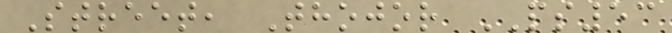Street, Thojor PS53
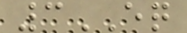3EQ
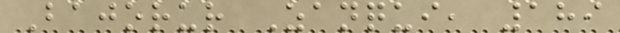Bajorur Zanqui, 189
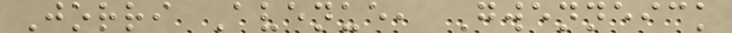Jorri Avenue, Gwenneick
